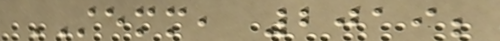STEMM, 2019;
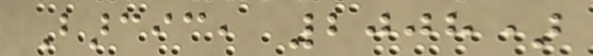Barcic, 2008)
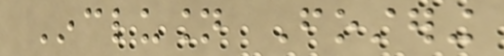Inclusion Fostering
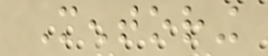Mentoring
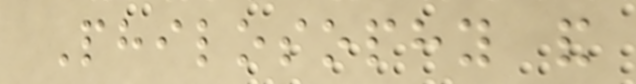Philosophy and
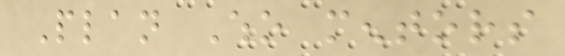Plan Who mentors
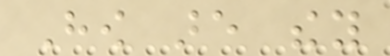How are they
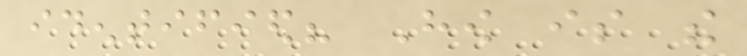identified? How is the
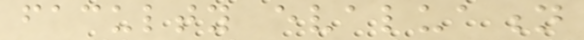faculty evaluation
